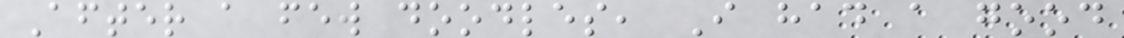After a few doodles, I had a good
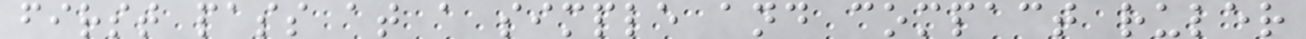first pass at a simple and compact ruler
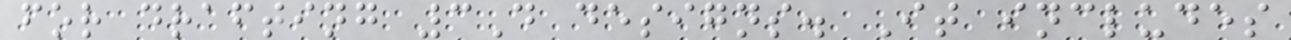for drafting 3D designs. It includes
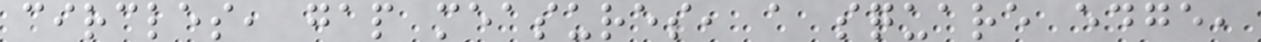circles, gap measures, a square edge,
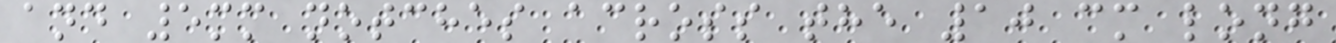and 5mm notches across the 10 cm long
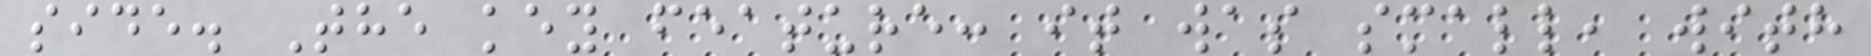side. The key feature: it was small, with
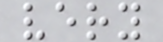very
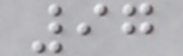97
